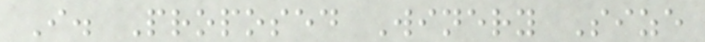I. Proposed Winery Size
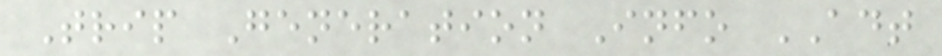Trip Generation Info ADT
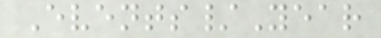Events/Year
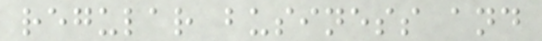regular business and
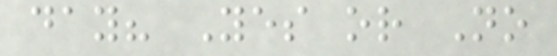day? Yes or No
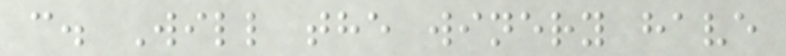c. Will the winery have
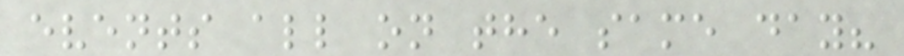events all on the same day?
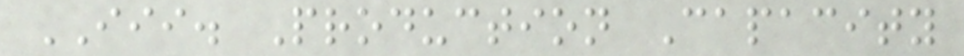III. Production Capacity
